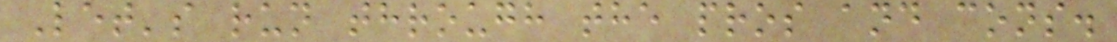Let's run through the pros and cons.
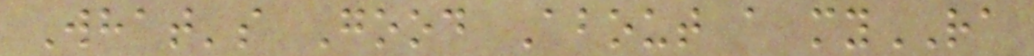What's Good About a myRA
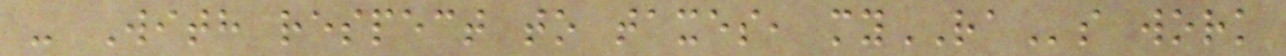- With respect to taxes, myRAs work
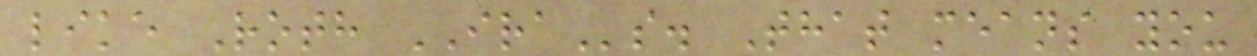like Roth IRAs. That means you
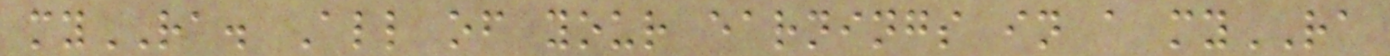myRA. All of your earnings in a myRA
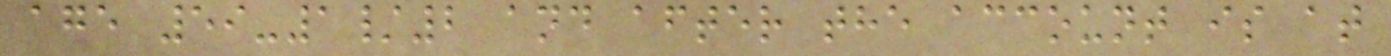age 59-1/2 and after the account is at
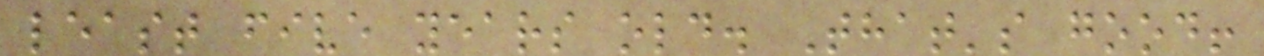least five years old. That's good!
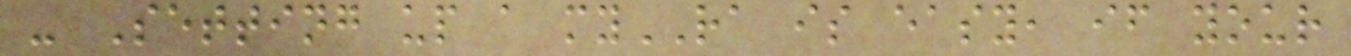- Setting up a myRA is easy, if your
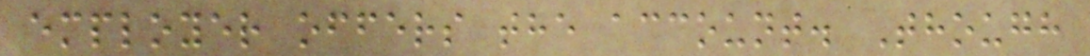employer offers the account. Though
